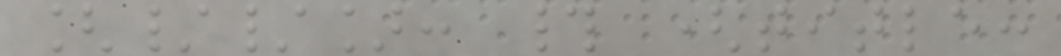[//]: # (title:
